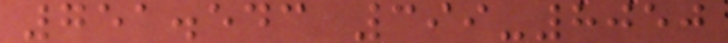751.543 399-8050
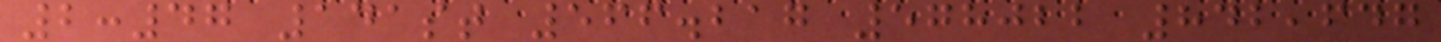2:47 141st 566.217 578022 842,647
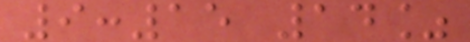9:15 14%
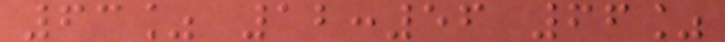63% 12:56 66%
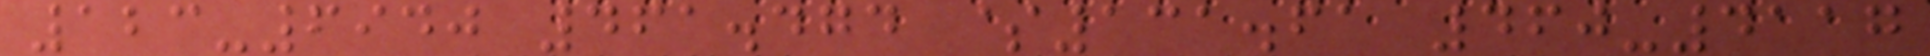123-6940 461.474 $131.61 460-4117
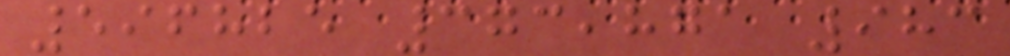596825 373,871 983
